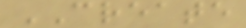CREATE
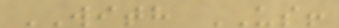WITH US!
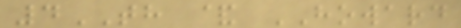4TH & HOWARD
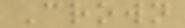Crown
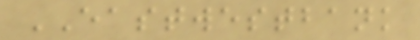EASTWESTBANK
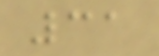31
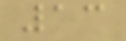13
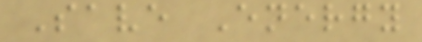Save Energy
